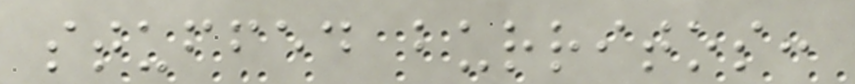stuffed burritos:
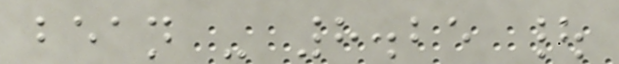bean - 8.25 |
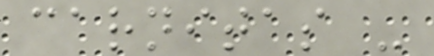carnitas -
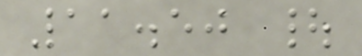11.50 |
